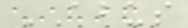ABUS
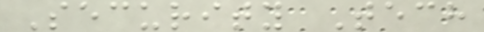Security Tech
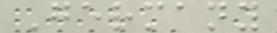Germany
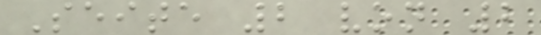Seite 2 von 2
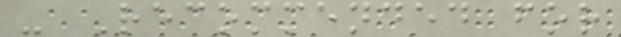- Recommended for
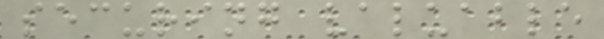securing valuable
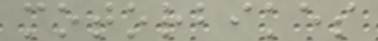motorbikes
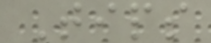Tips
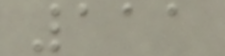111
